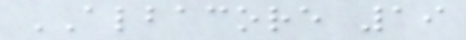ALBACORE 19
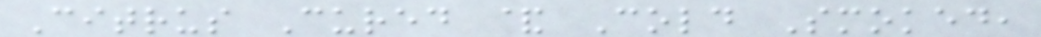Citrus Cured & Cold Smoked,
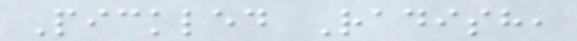Pickled Radish,
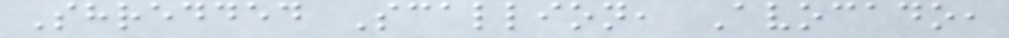Shredded Scallion, Avocado,
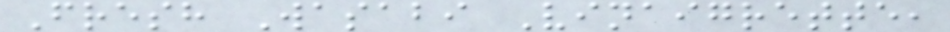Fresh Wasabi Vinaigrette,
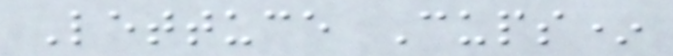Lettuce Cups*
